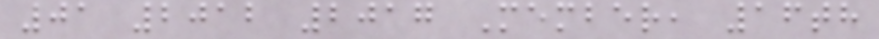01 2012 2017 Member, 16th
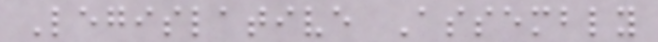Legislative Assembly
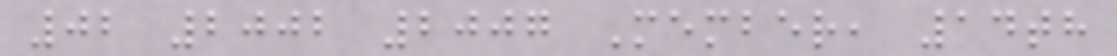02 2002 2007 Member, 14th
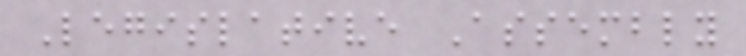Legislative Assembly
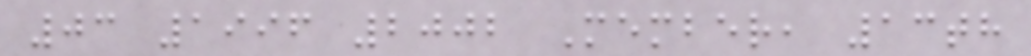03 1996 2002 Member, 13th
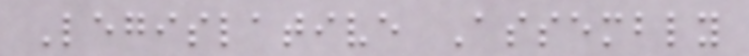Legislative Assembly
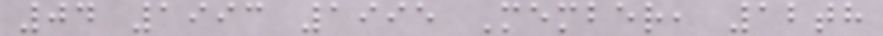04 1993 1995 Member, 12th
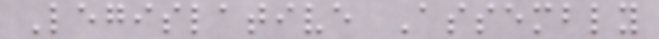Legislative Assembly
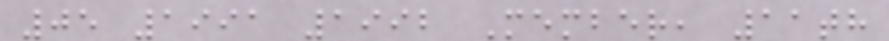05 1991 1992 Member, 11th
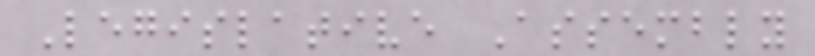Legislative Assembly
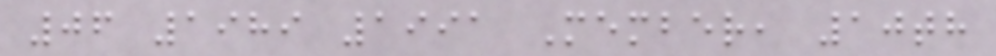06 1989 1991 Member, 10th
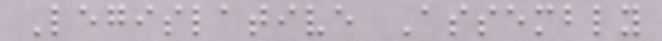Legislative Assembly
